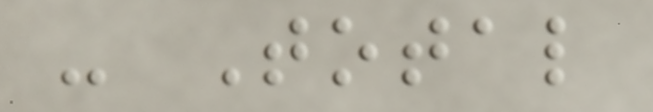- Total
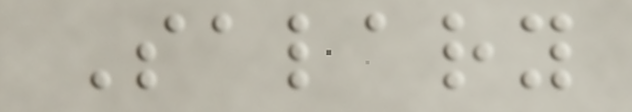Salary
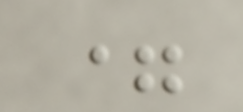=
